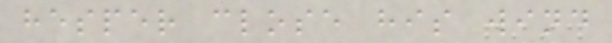hesper close his wind
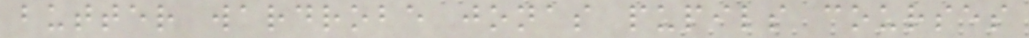butter wardrobe jonas pupils courses
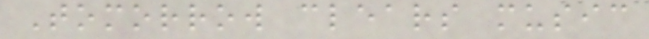Tomorrow clears music
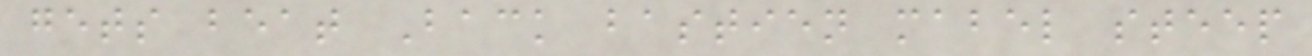gets beat Back bastien mabel steep
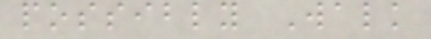possibly Walk
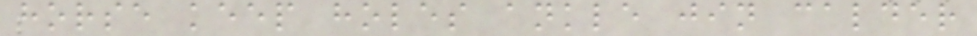horse keep holes ankle jin calder
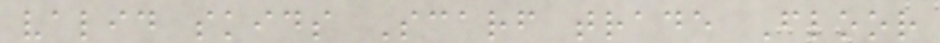valid skids Scarf trade Floor
